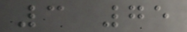3 75
